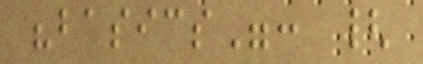"basics": {
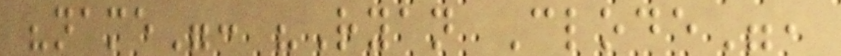"name": "Ryan Clode",
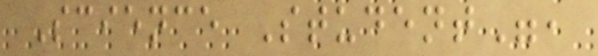Science Student",
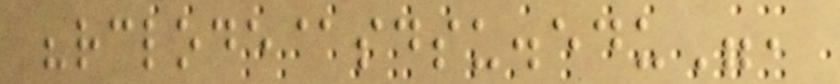"rclode@sdsu.edu",
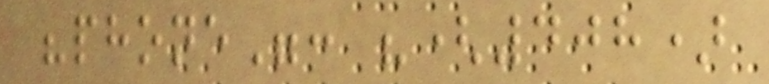"phone": "(408)
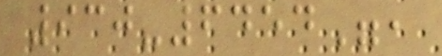930-6454",
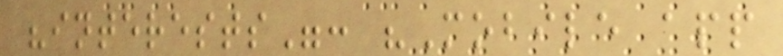"interests": "Mobile app
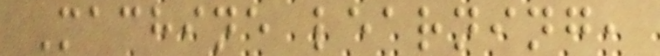Machine learning,
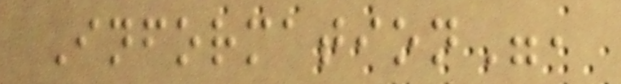Information",
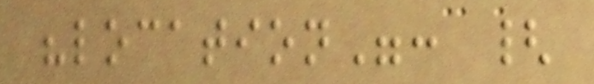"location": {
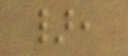},
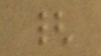{
